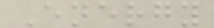Energy
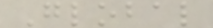Global
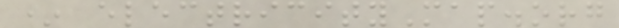* electricityMap.org
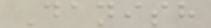Danish
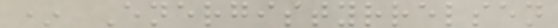* Energistyrrelsen
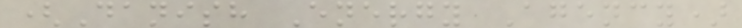(Danish Energy Agency)
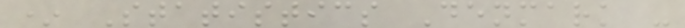* Statistics Denmark -
